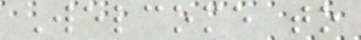Welcome to
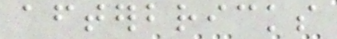afterbricks
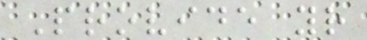Provide your
